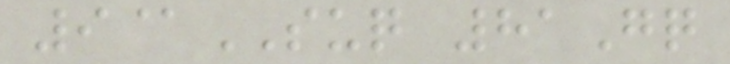9@SUQ 81Gq
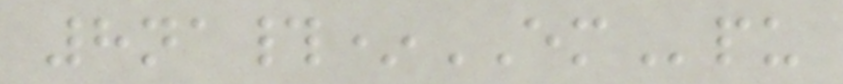8na#*EMpu
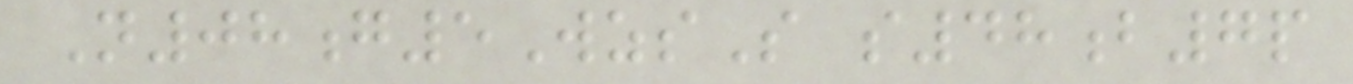N08g5WzsS s48b7p
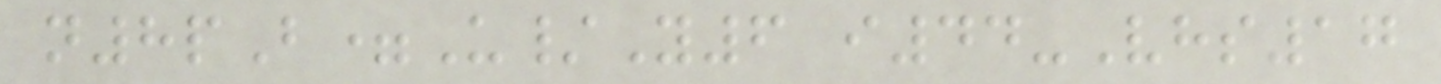n8pB=U/Y6 i44-Vhs17
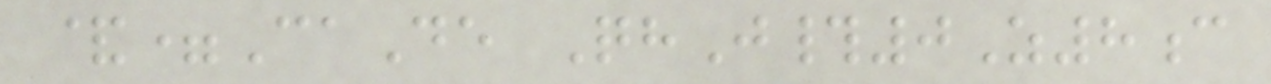&=CaDe QhJ#0Z8c
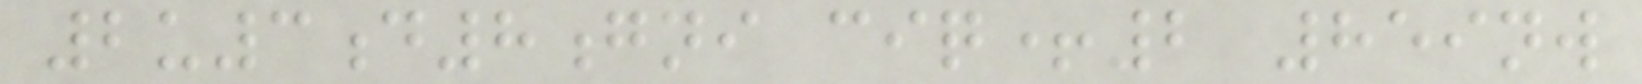2u3d8gni ciq+2 859nw
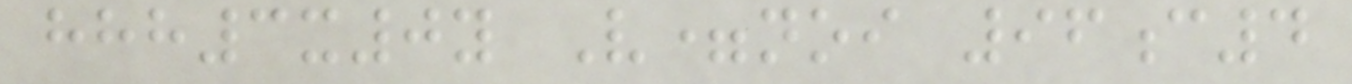hhh3x0y V=noi 96c4
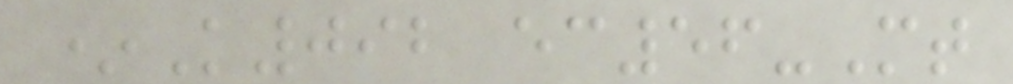*K092 ec56-Mt
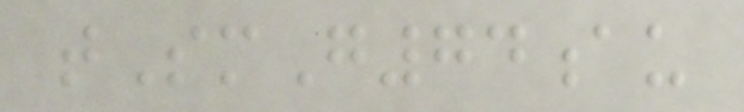tSmG74au
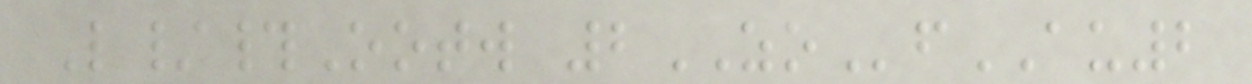L/#Ootw 2ZOfAU2
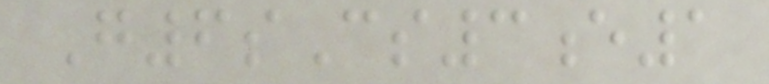G6sCs3e1
